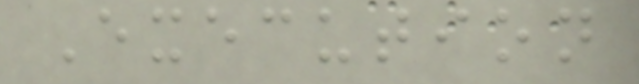Execution
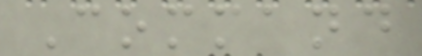Command
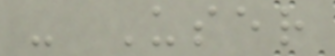- User
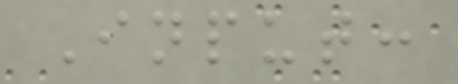Input:
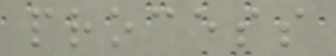process
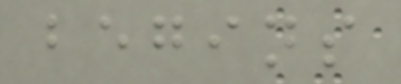begins
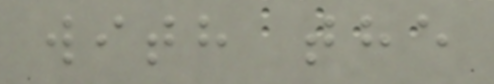with the
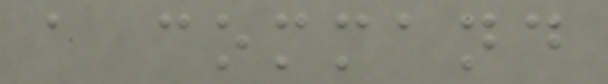a command
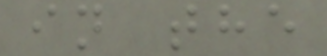in the
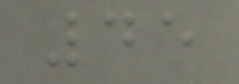45
